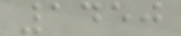1450
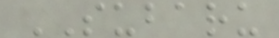SUBARU
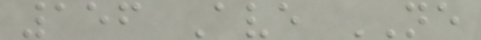156 Ave NE
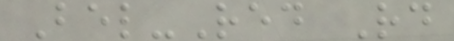Bel-Red Rd
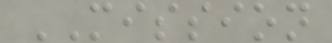MISSION
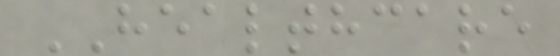HEALTHCARE
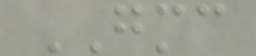GMC
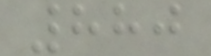880
